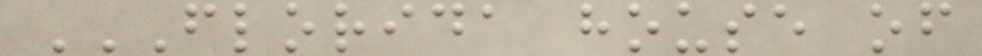FLORIDA HOUSE OF
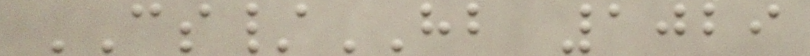CS/HB 1029
